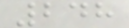248
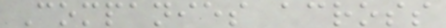Companies across
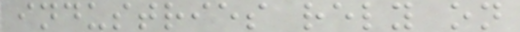industries rely on
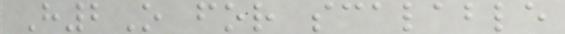H2O for scalable
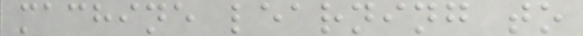machine learning to
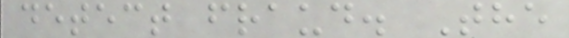detect fraud. The
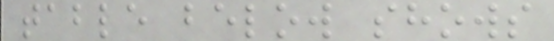table below shows
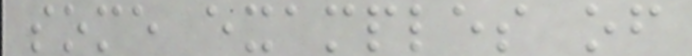some examples of
